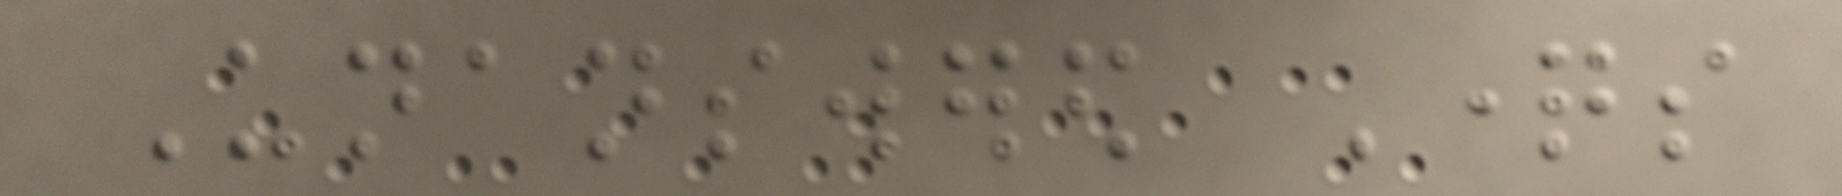Unanswered Questions
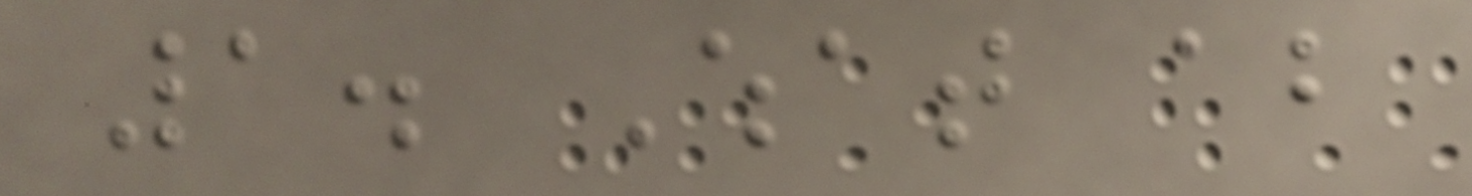1. What about
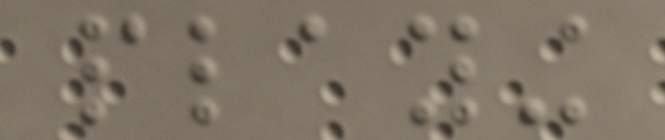playing
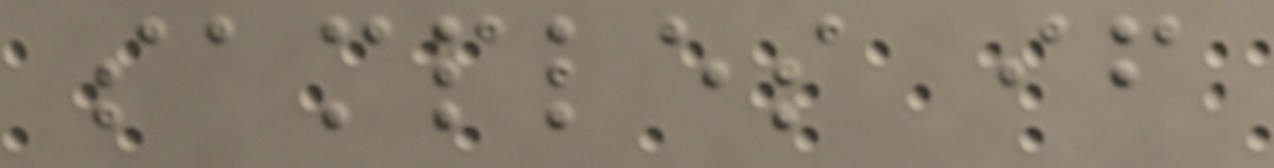samples if
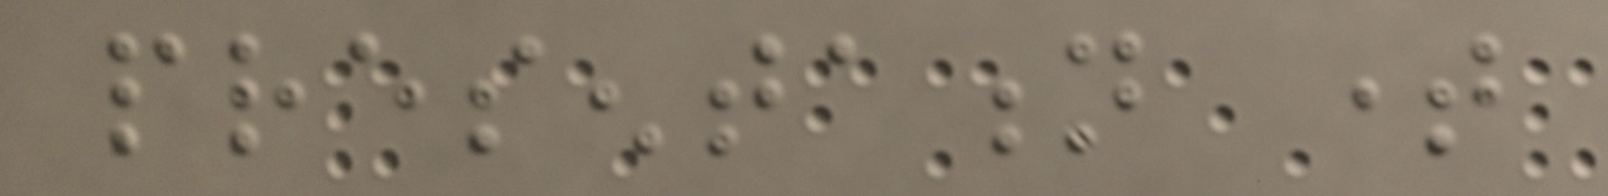presentation time
